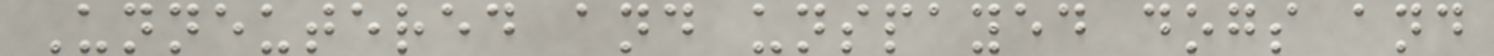Unneutered and unspayed dogs and
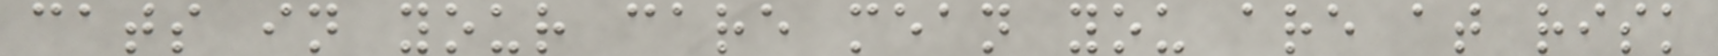cats in your care mean you are at risk
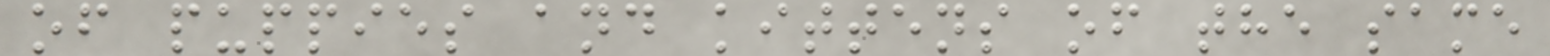of puppies and kittens of the same
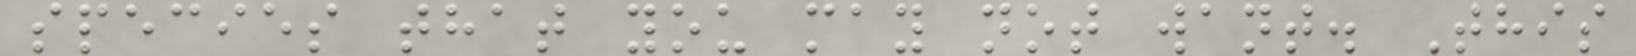species that you may not want. This
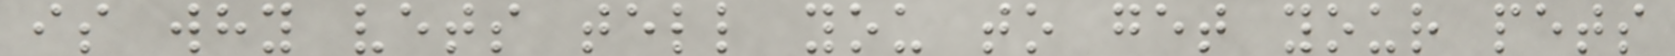is why vets tell you to get your pets
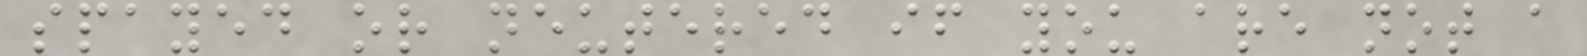spayed or neutered if you are not a
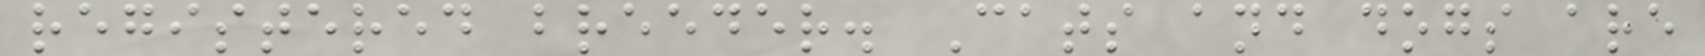registered breeder. Cats and dogs are
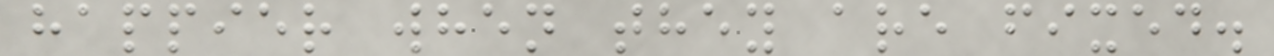happier when they are fixed.
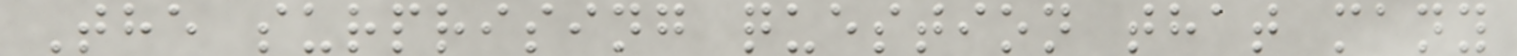The surprising question that many
